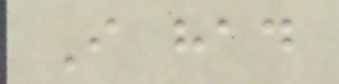I had
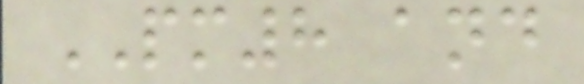PM8 and
